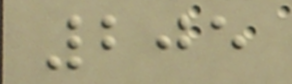205
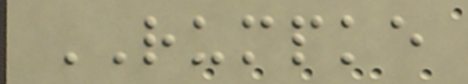RUMPKE
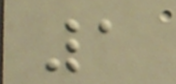1
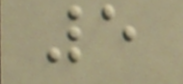5
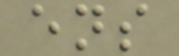ens
